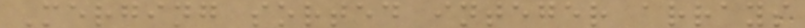Merging sorted integer arrays
